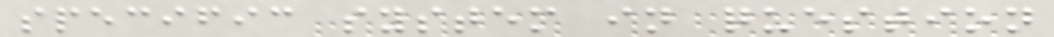specific system in question
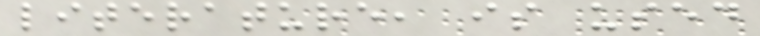literature, is used
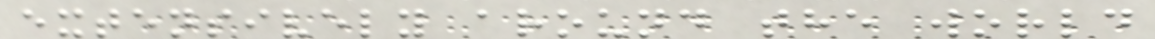extensively around the world
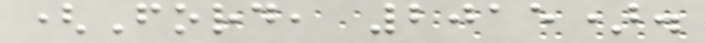(Ford, 2015).
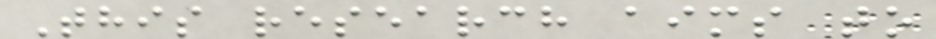This research aims to
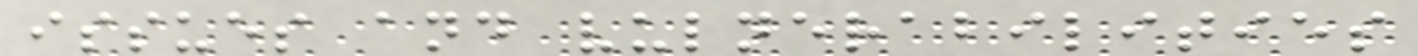issues and vulnerabilities
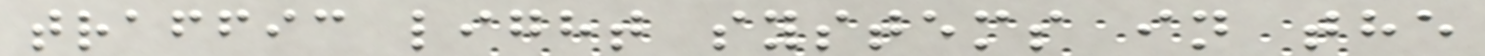traffic light systems in the
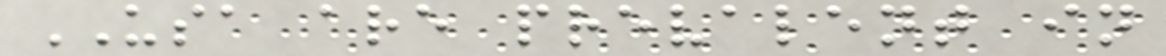USA are prevalent in
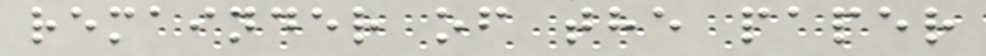remainder of the paper
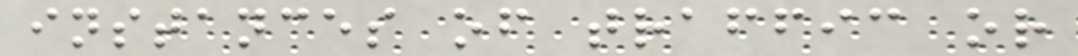instances of traffic or
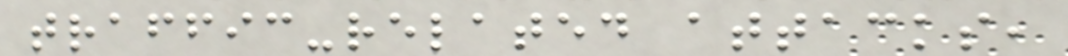traffic-related attacks,
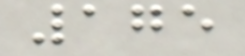175
